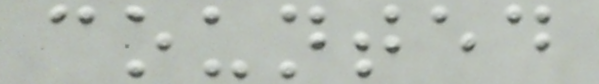counted
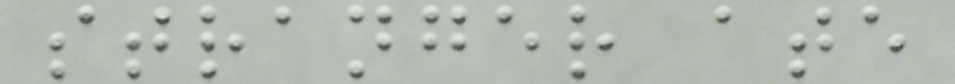stranger ate
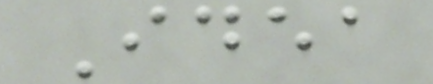Idea
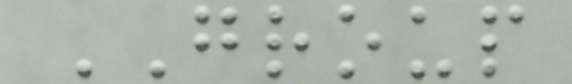GROUP
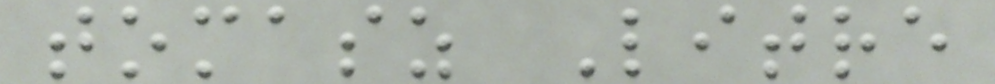tomasz Litre
